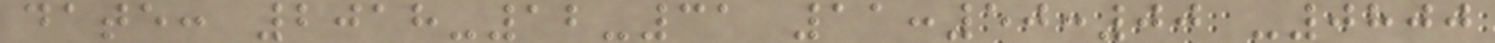date: 2018-12-31 11:50:00 -0800
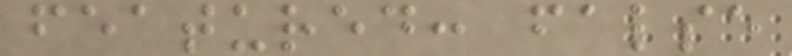featured: false
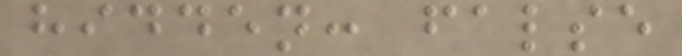hidden: false
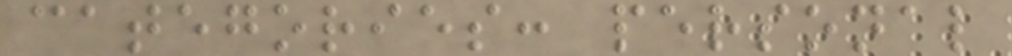categories: personal
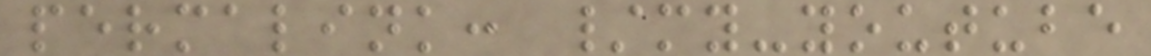permalink: /my-youtube
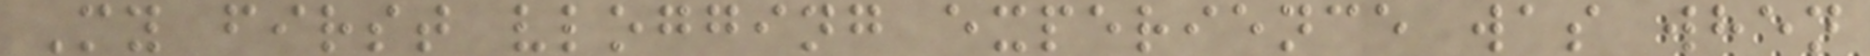My first vlogging experience was when
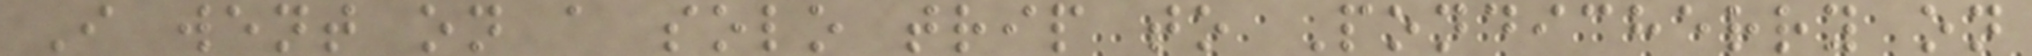I went on a solo trip to Pondicherry on
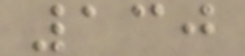130
